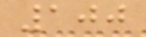100
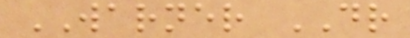WARNER DR
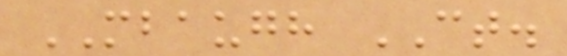MBAUGH CT.
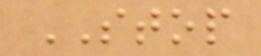STOP
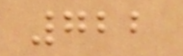722
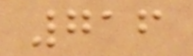716
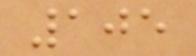105
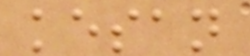kesan
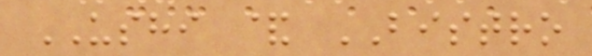USHI & BISTRO
